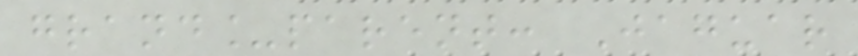grand_parent: Jaguar
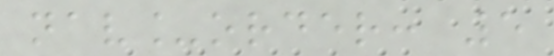nav_order: 5
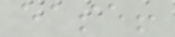ease!
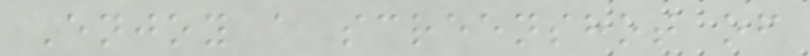Enjoy a screenshot of
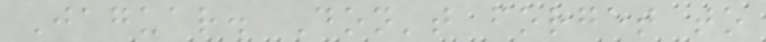Jaguar. Don't forget to
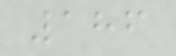186
